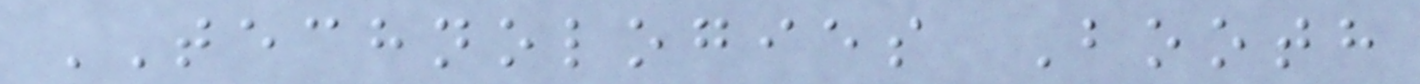TECHNOLOGIES Booth
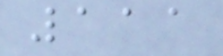111
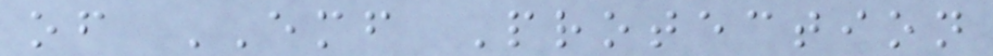of EMF Protection
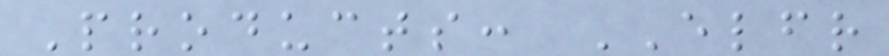Products: ELFR
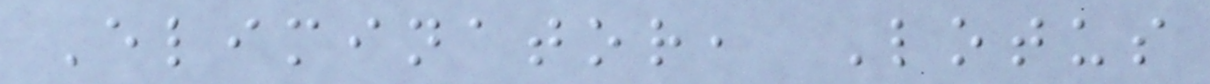Eliminator, Lotus
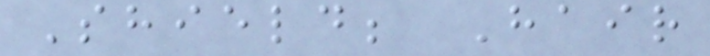Shield; Hair
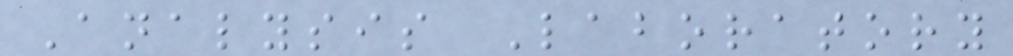Analysis Laboratory
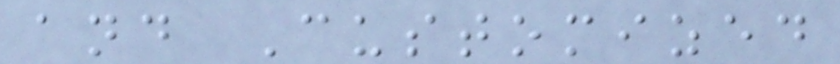and Customized
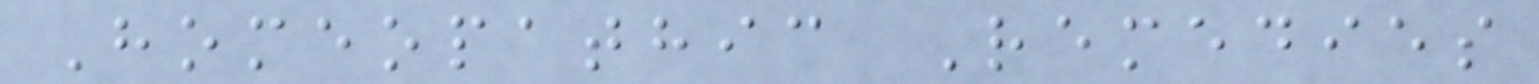Homeopathic Remedies
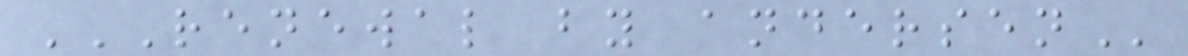RENEWAL BY ANDERSEN
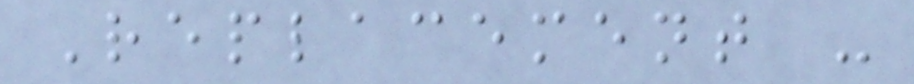Replacement -
